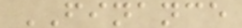FINANCE
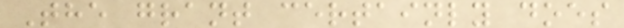The grant certainly does
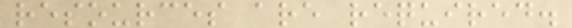resources are required.
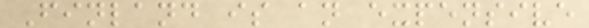Finland is an expensive
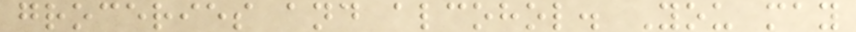groceries and alcohol. You may
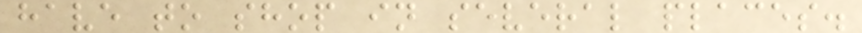have to shop in several places.
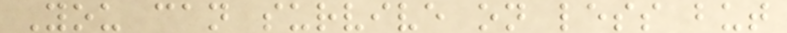You can survive on less but
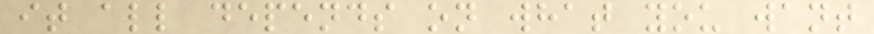it all depends on what you want
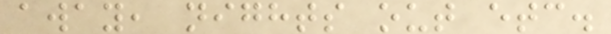away, nights out etc.
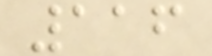116
